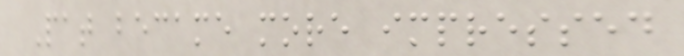Pat became more impressed
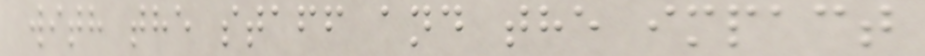with the staff and the impact
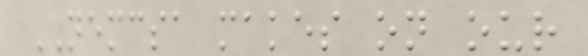NEMCSA makes on our
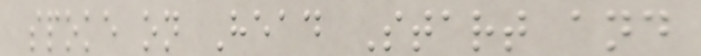spoke on Head Start and
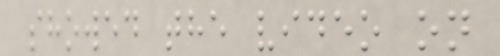showed the video on
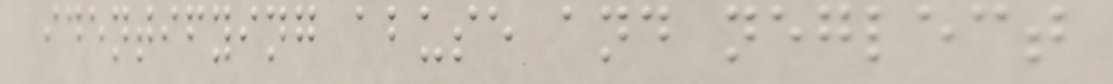identifying abuse and neglect
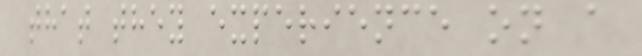that they experience on a
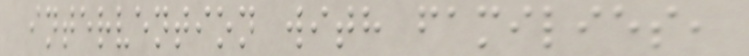intervention with families,
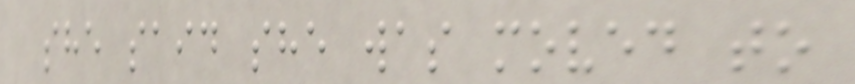she said she was moved to
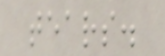tears.
